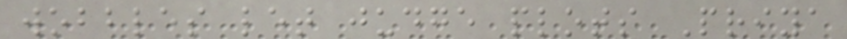wobbles let judge plots Priya
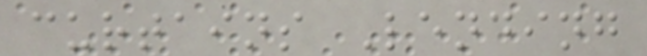curtains Lending
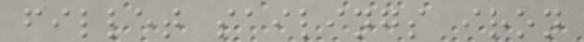fillet sailings iron
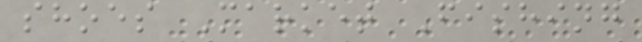shoes Market Fishing
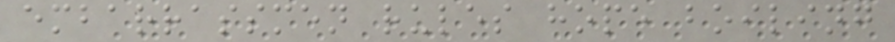embarrassmen rules hope boiling
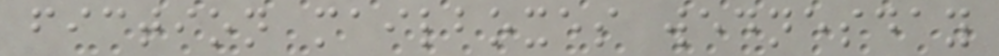fiction mailboxes wednesday
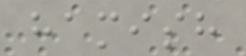hamish
